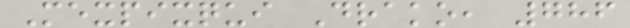Mexpixqui Drako, 786
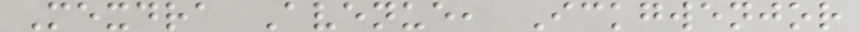Mexdra Avenue, Ickgwenjor
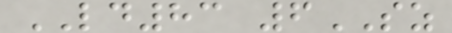LD83 6SZ
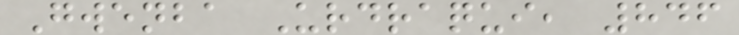Gwenba Urdraqui, 846
